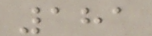181
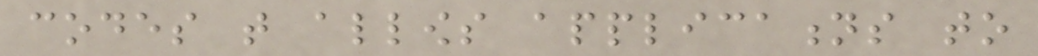codes that allows applications to
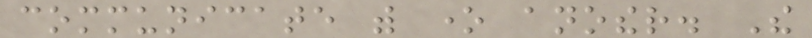communicate with one another. The
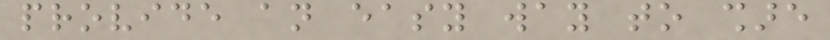provide an easy way to share
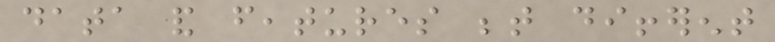data and features between different
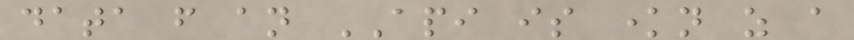data from an API is known as a
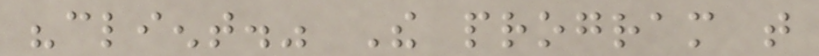"client." The program that
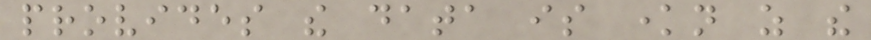provides the data is known as the
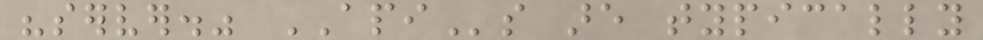"server." APIs are typically
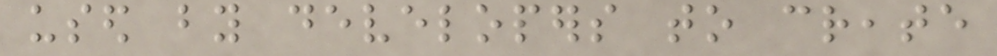used by developers to create
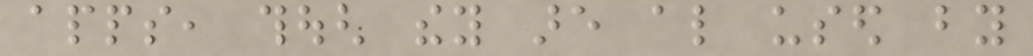apps, though they are also used by
